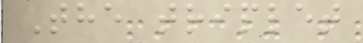The triplet
